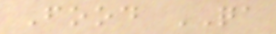Food QA
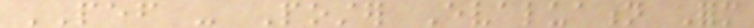PEF - Poster Evaluation Form
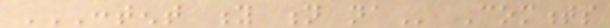CONTENT Y N NA Comments
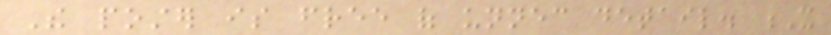The poster is free of unnecessary detail. X
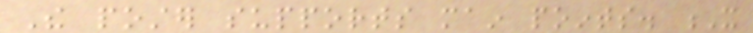The poster supports main points. X
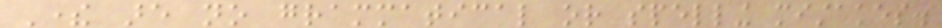There are no grammatical or spelling mistakes.
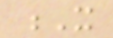X
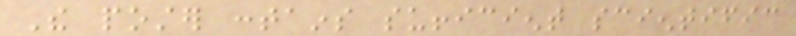The poster contains sufficient scientific
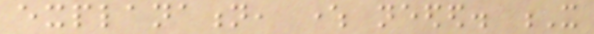explanation, where needed. X
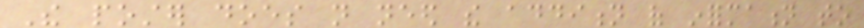The poster does not need the addition of information to
